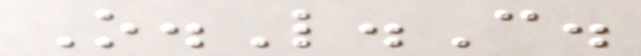O.L.C.
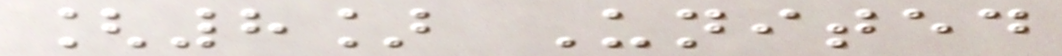[8] United
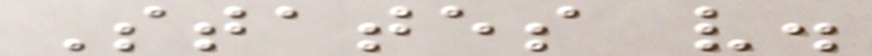States v.
